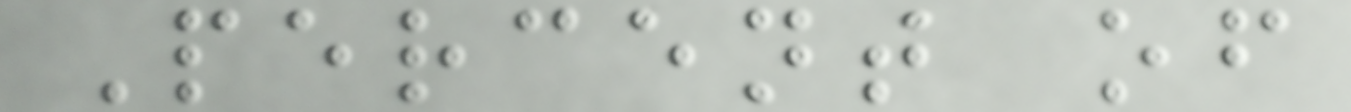Percent of
